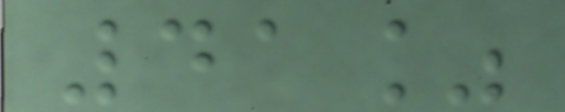41%
